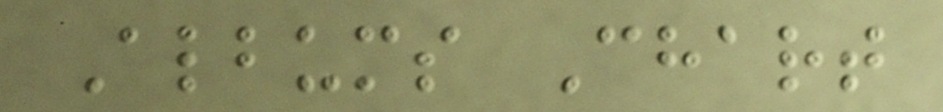Albums Chart
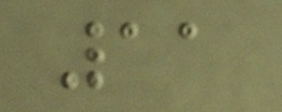11
